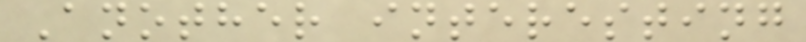Another interesting
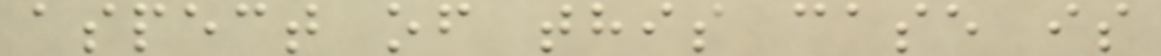aspect of this case is
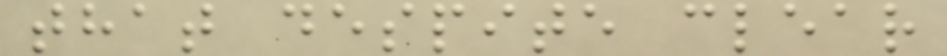that despite clear
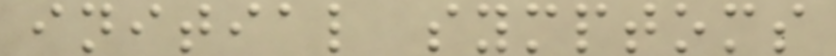initial symptoms
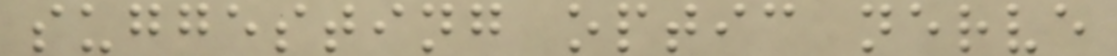suggesting optic nerve
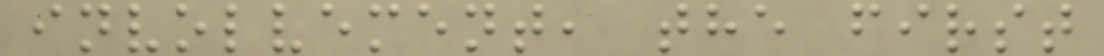involvement, the first
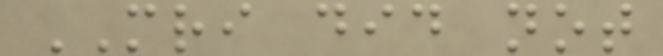MRI did not
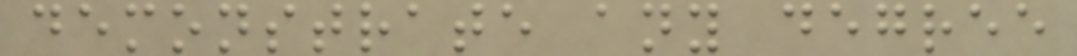demonstrate any degree
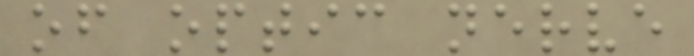of optic nerve
